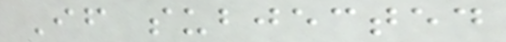If subjected
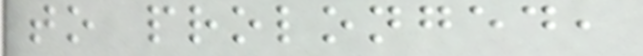to prolonged,
